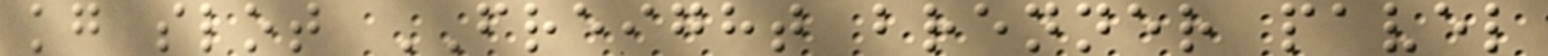kg slot FREIGHT brenner pavel
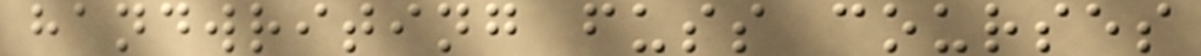handwriting fuss courses
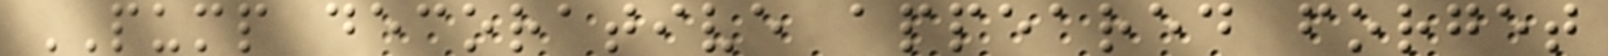PUMP decorative appeared forget
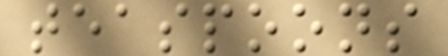teaspoons
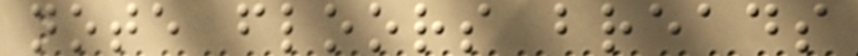note floors breads
